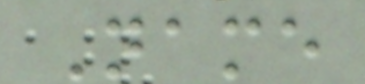Name
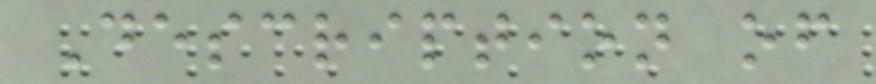Description of
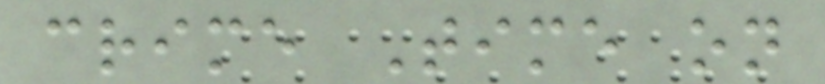crime Time on
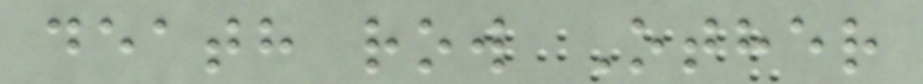death row Other
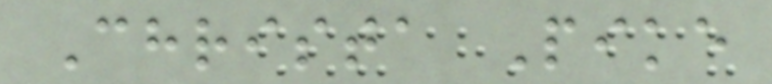Christa Pike
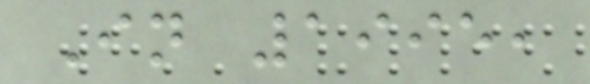In 1995,
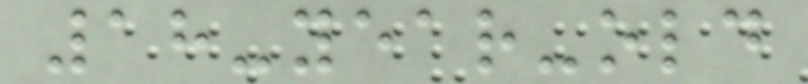18-year-old
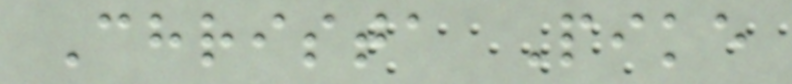Christa Pike
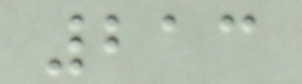213
